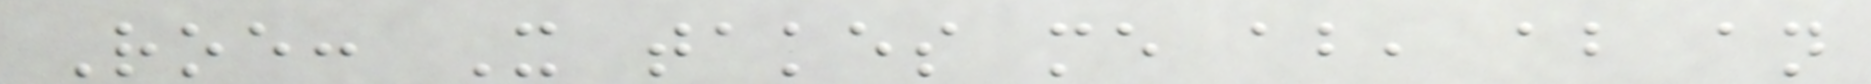Roe: It takes me about, about an
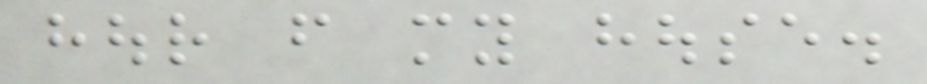hour from my house.
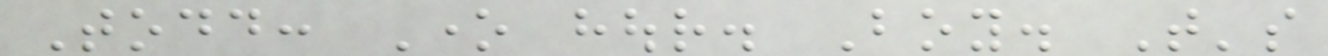Todd: One hour. Boy. That's
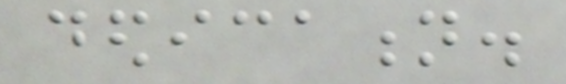dedication.
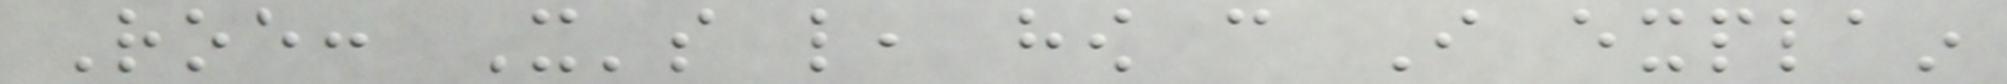Roe: It's like, how can I explain
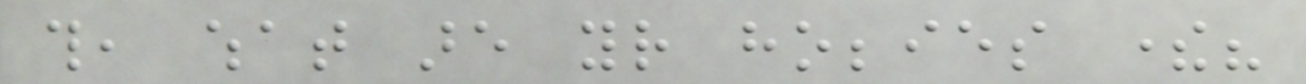this, what are your hobbies there?
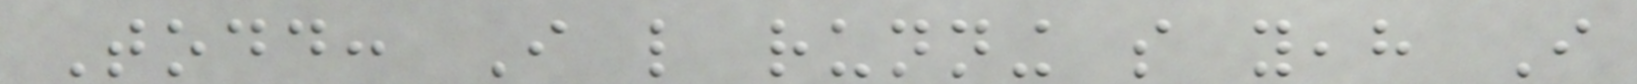Todd: I like running so yeah I
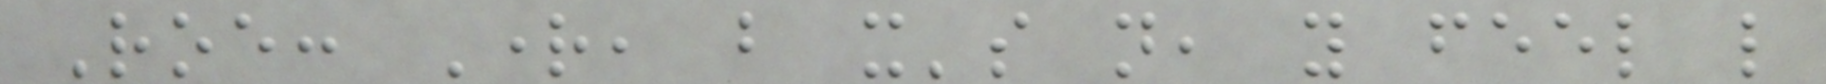Roe: Right, but it's not, you feel like
